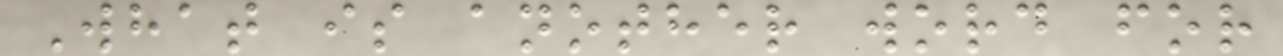What is another word for
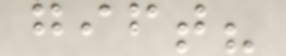gift?
